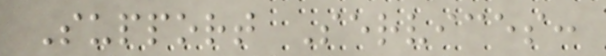Support Services:
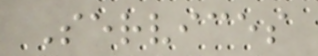Services
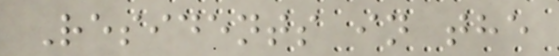Residents in the
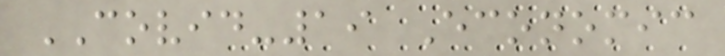COVID-19 Economic
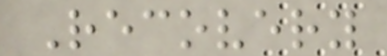Recovery
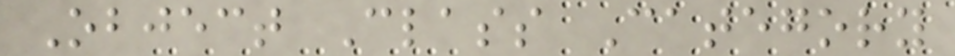Object Class Category
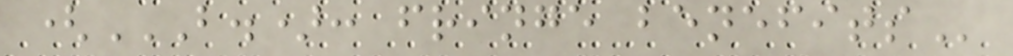(B.): FRINGE BENEFITS
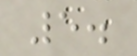5.
